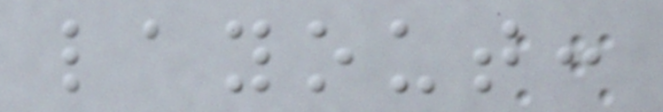layout:
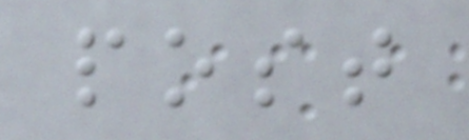post
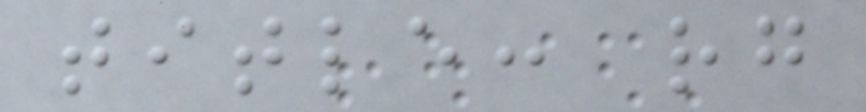title: rg
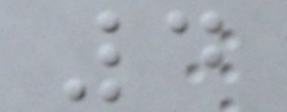4
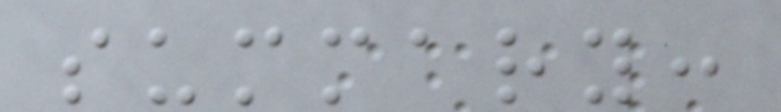summary:
